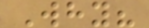Why?
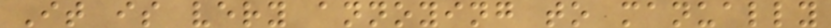It is very annoying to manually
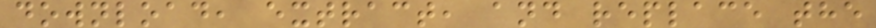download, extract, and replace the
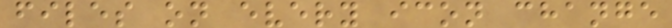files on every icon change
